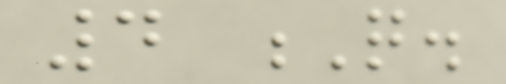4 Q.
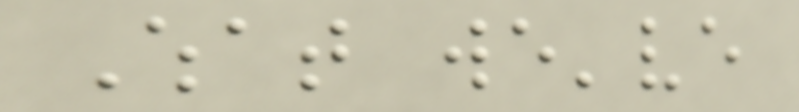What we've
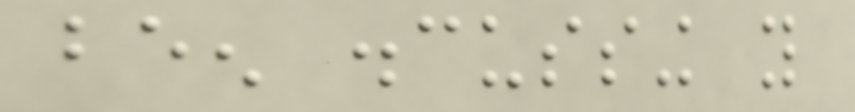been discussing you
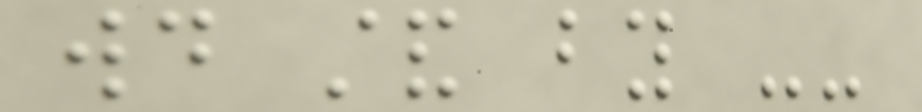would stand by --
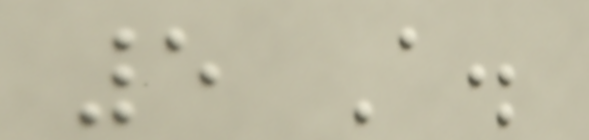5 A.
